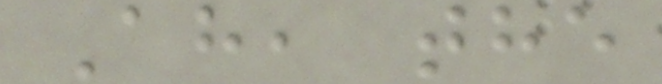Ah, the
